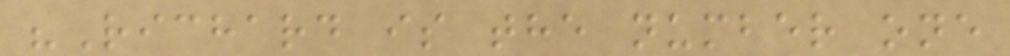"Richard is the number one
